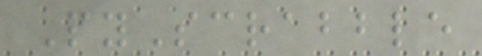PyScrabble
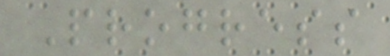Progress
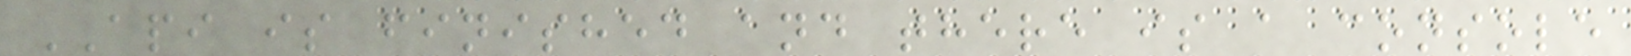API is finished and there is a console
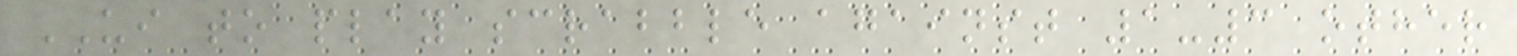UI to play scrabble against 1-3 other
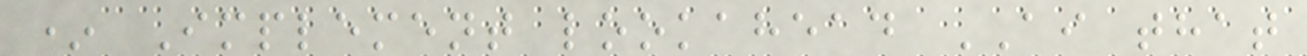* Implement lookahead AI that
